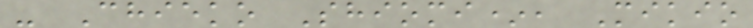- Chieko Shiomi*, Mikio
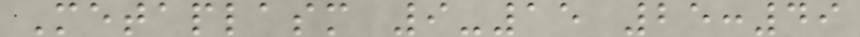Metaplasm 9-15 25:49
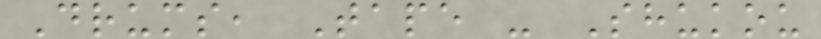Drums, Tape - Shukou
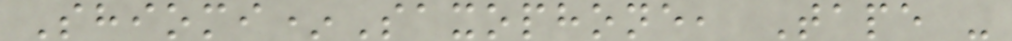Shiomi*Saxophone, Tape -
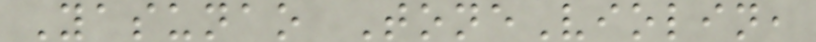Yasunao ToneViolin,
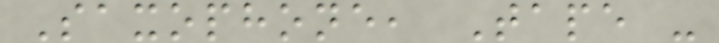Saxophone, Tape -
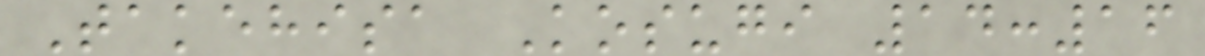Takehisa Kosugi 14:16
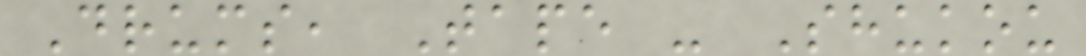Drums, Tape - Shukou
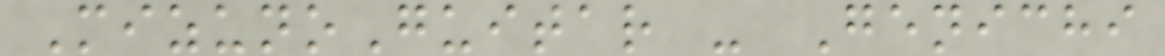MizunoGuitar - Genichi
